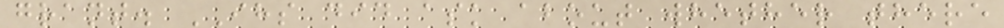grant. IHS did ask about whether there
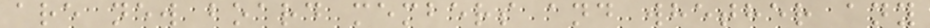are new board members and whether any
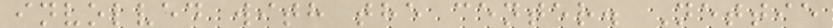involved with the center. Nettie
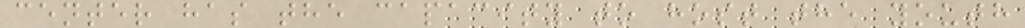center has the capacity to host the youth
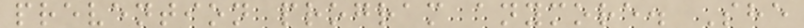prevention program anymore. She
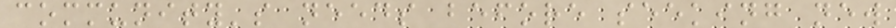community's needs before seeking new
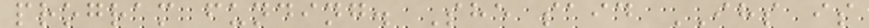program funding. She said IHS is
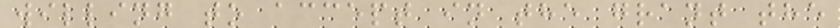willing to accept in the grant the
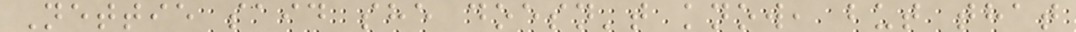Nettie said she doesn't know, but that
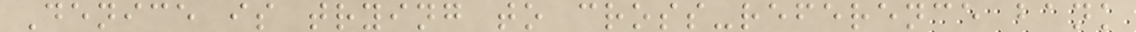Denice is trying to cross-reference bank
